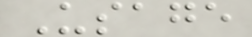Usage
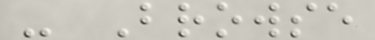- Browse
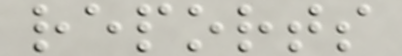reports
